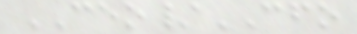CEO/CFO
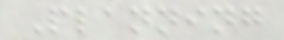Planning
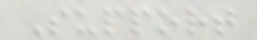Support
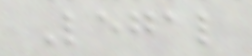Legal
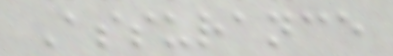Assurance
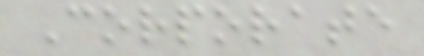Corporate
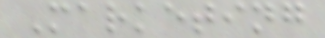Marketing
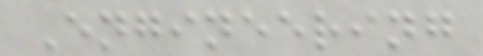Engineering
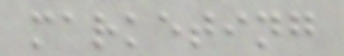marketing
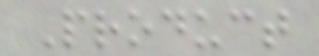Product
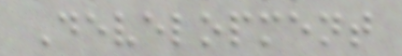Development
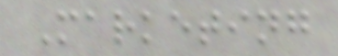Marketing
